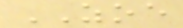ZOE
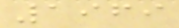1969
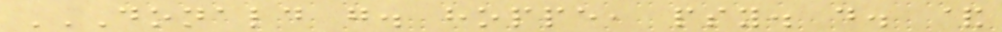DONALD G. HOPPE, PSY. D. &
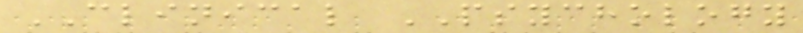CLINICAL PSYCHOLOGY
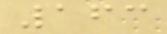163
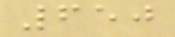650
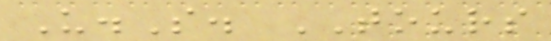U.S. TOURS
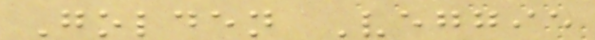Golden Veggie
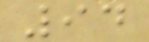94
